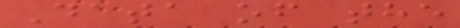Data of the
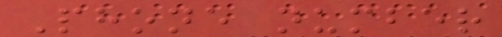Phone number
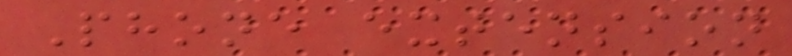Phone extension
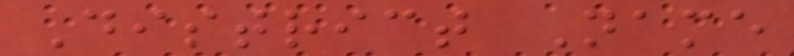District Name
